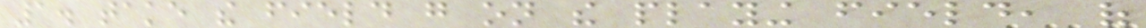1. take the field go on the playing field, of
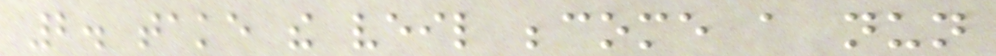2. take the veil become a nun
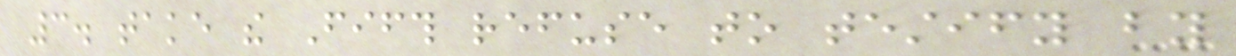3. take the Fifth refuse to testify by
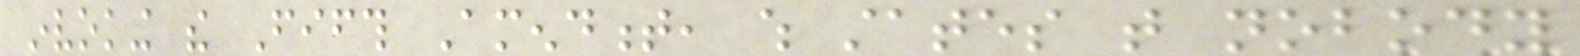invoking the Fifth Amendment, which states that nobody
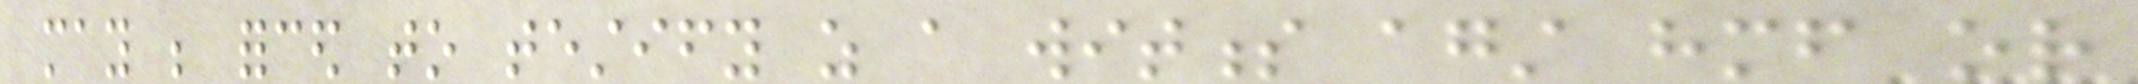may be forced to testify as a witness against himself or
